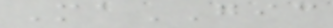MaGIC
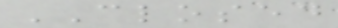CLOSED
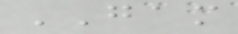GAM
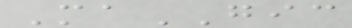MaGIC
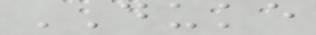DUKE
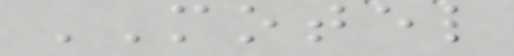MOTEL
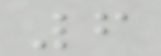6
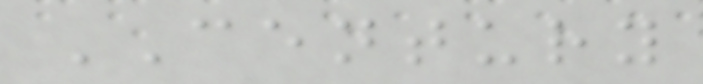CENTURY
